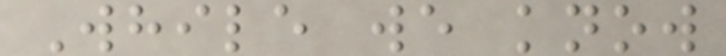While we know
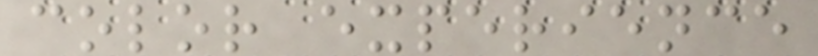color experience
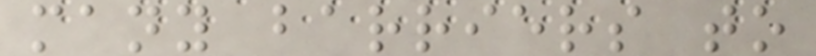many barriers to
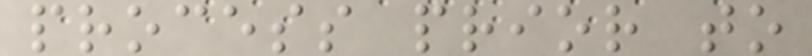process prior to
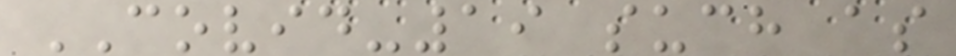COVID-19 such as
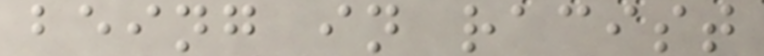being in racist
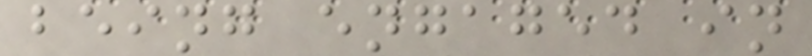being engaged in
